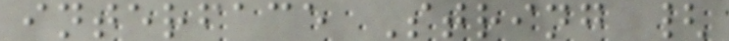interface String {
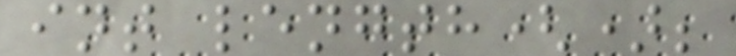int length();
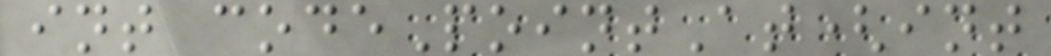int codePointAt(int
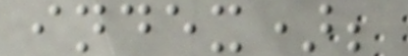index);
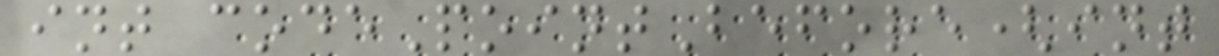int codePointBefore(int
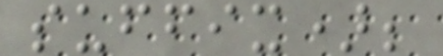suffix);
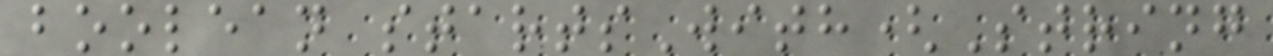boolean startsWith(String
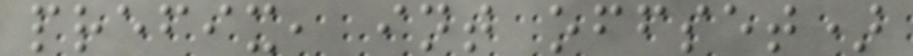prefix, int offset)
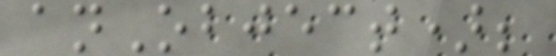anObject);
